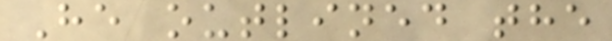He outlined the
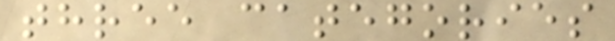three categories
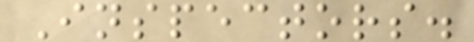Inspectors.
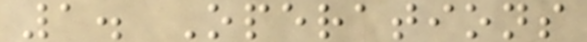1. Operations
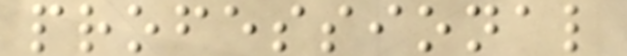professional
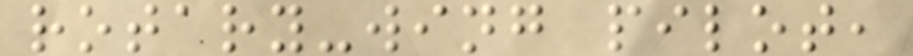rotary-wing pilot,
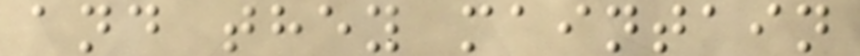and they maintain
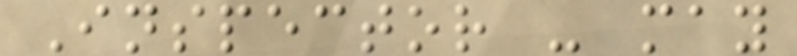Inspector - may
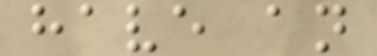have an
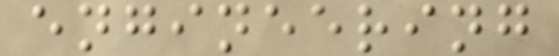engineering
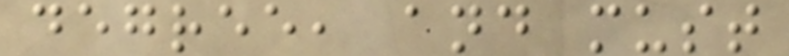degree, and must
